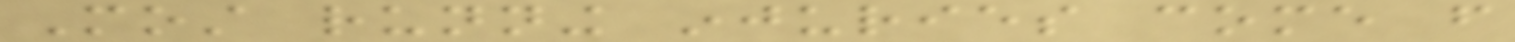Most running injuries come from
